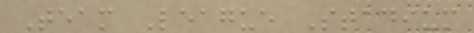Team League Stadium
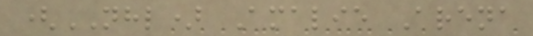(NHL) Amalie Arena
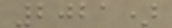2021)
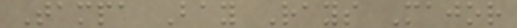Tampa Bay Rays Major
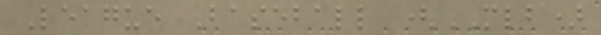League Baseball (MLB)
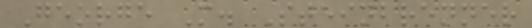George M. Steinbrenner
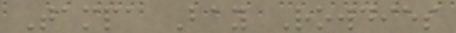Tampa Bay Rowdies
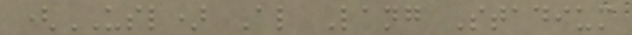(USL) Al Lang Stadium
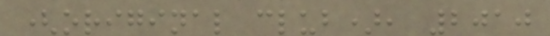(original club), 2010
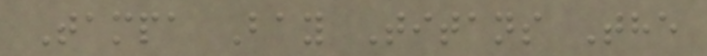Tampa Bay Titans The
